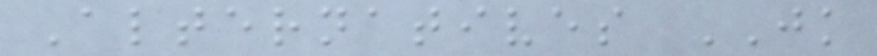Alternatives JK
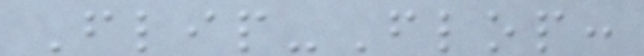Flip-Flop:
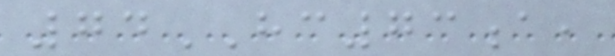74HC73a,
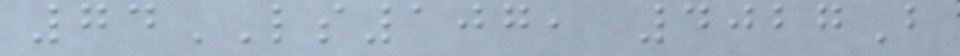74LS107, 4027B
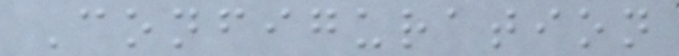Configuration
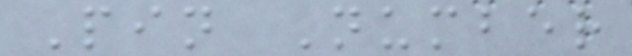Pin Number
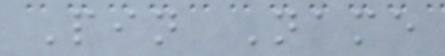Pin Name
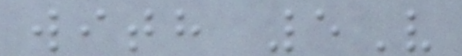with 5V
